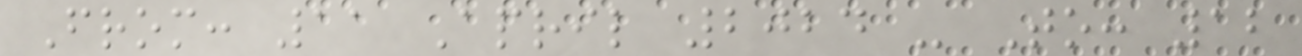From: 11 April 2024 - To: 12
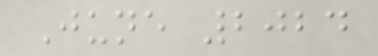June 2024
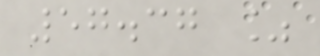57.37 %
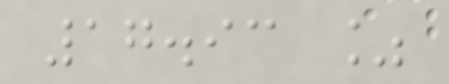17.93 %
